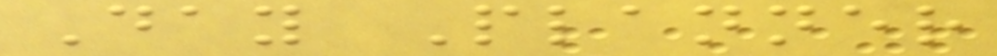Day Planner
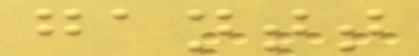gantt
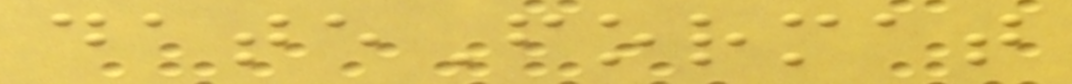dateFormat
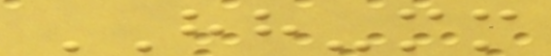HH-mm
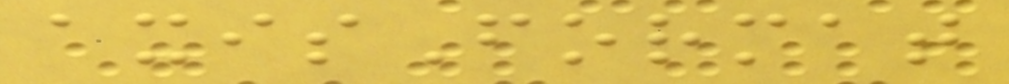axisFormat
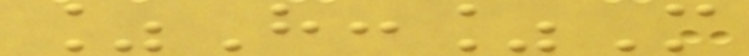%H:%M
